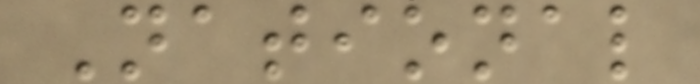National
